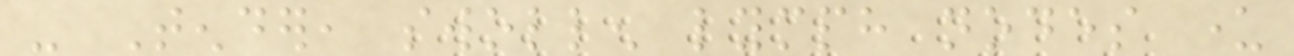- Tender, swollen lymph nodes under
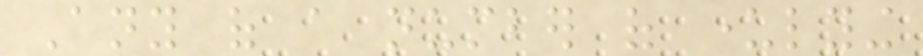Any of a number of underlying
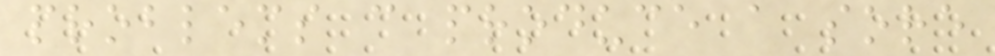problems can produce a sore
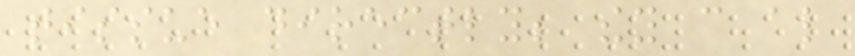tissue directly; they can also
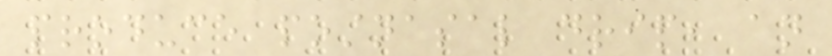produce postnasal drip, an
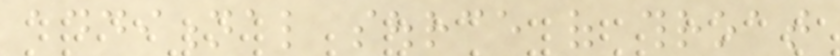additional source of throat
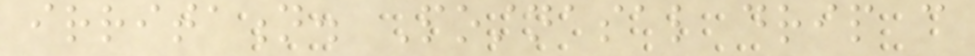irritation. Postnasal drip can
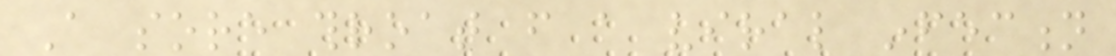A sore throat from a viral infection
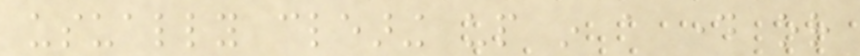usually clearing up in a day or
